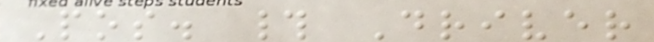Pos. # Driver
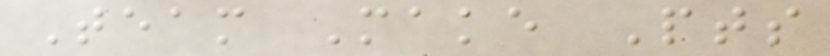Team Make Pts
